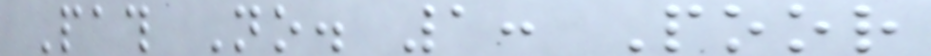Path No. 1: Poor
